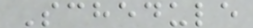Schedule
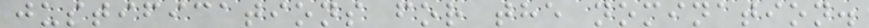justifications for the nomination.
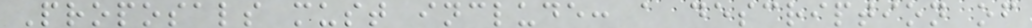Proposals must include: a description of
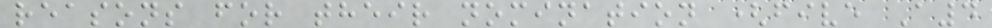reasons for their nomination (five A4
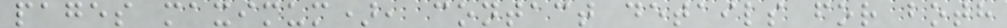pages maximum), contact details for both
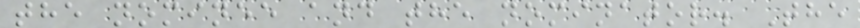the nominee and the nominator. The
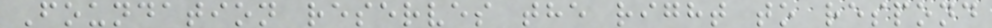Foundation reserves the right to respond
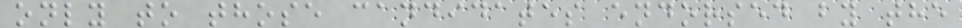only to those candidates endorsed by the
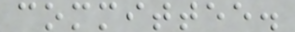committee.
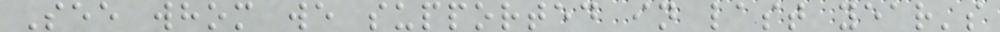See whom we supported in last year's
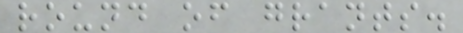round of grants.
